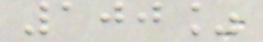100%
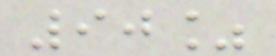90%
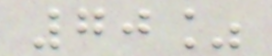70%
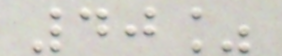40%
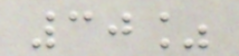30%
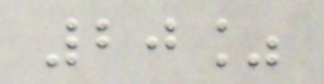20%
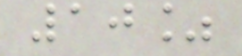10%
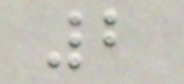2
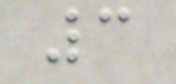3
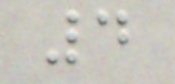4
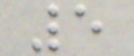5
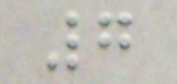7
